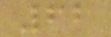62
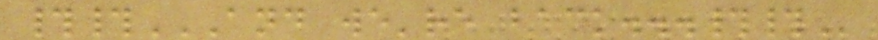##AND WE'RE BACK...##
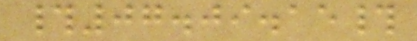#07.09.15#
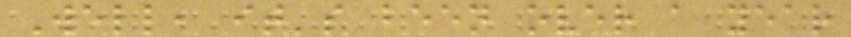Well, it's been over a year
